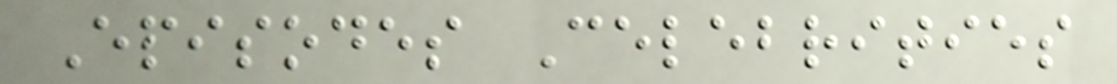Episodes Celebrities
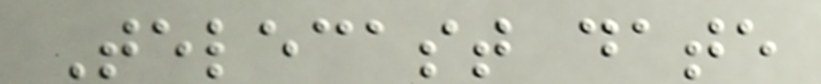Telecast date
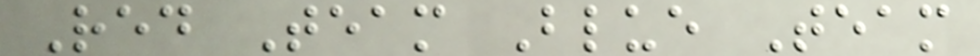Red Team Blue Team
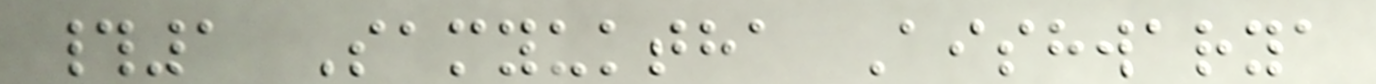#1 Samyuktha Aishwarya
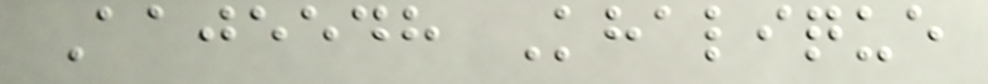Aajeedh Khalique
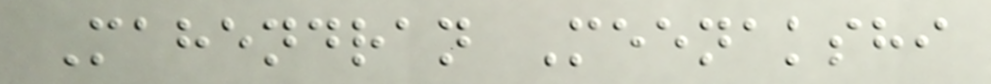Mahendran Meenakshi
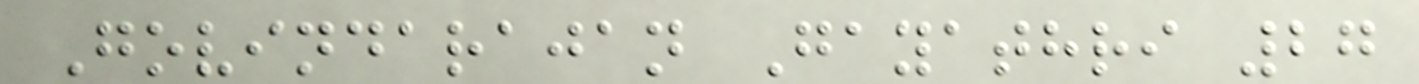Govindarajan Gayathri 27
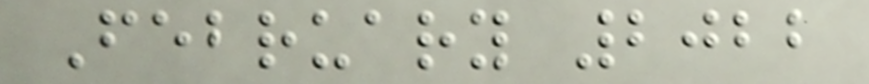February 2022
